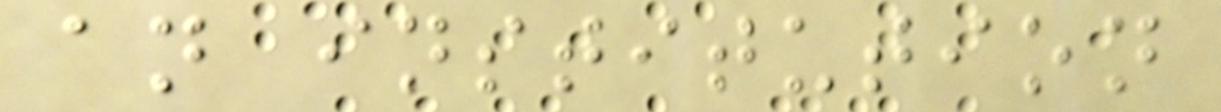an institution
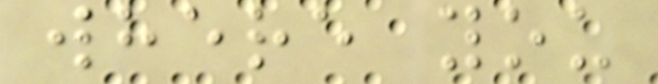where you
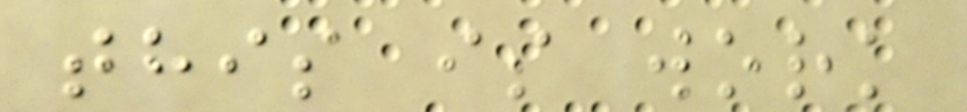this is work
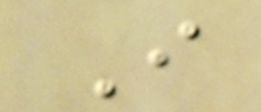I
